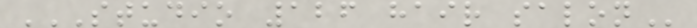STUDIO 126 HAIR SALON
